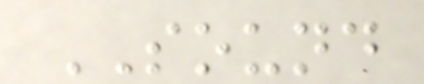SOUND
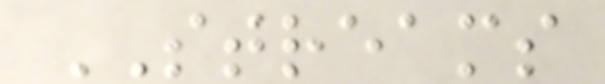STREAMS
